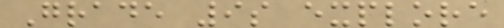Grade 9s explore
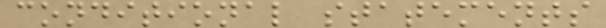conditional statements
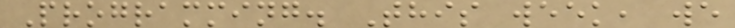Programming. This week, we
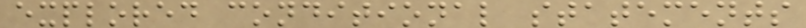explored conditional statements
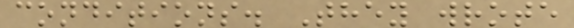conditions. They wrote
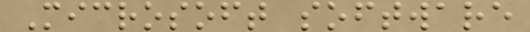Microsoft software
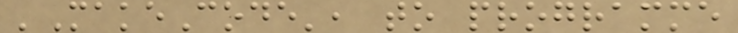'MakeCode', to programme
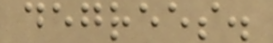degrees.
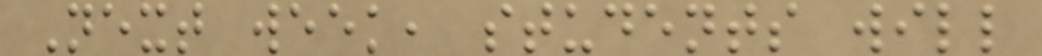Next week, students will
